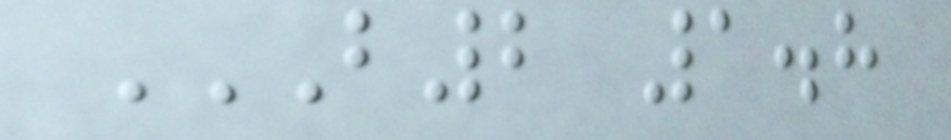B2 1.8
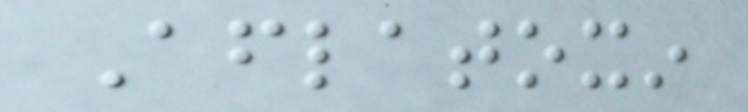Aflatoxin
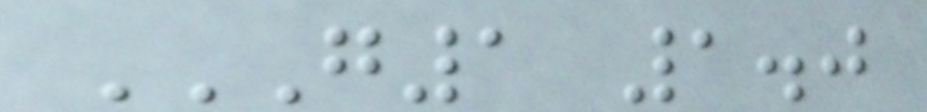G1 1.0
